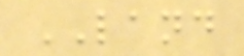LAND
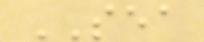SEA
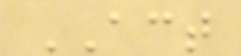ACT
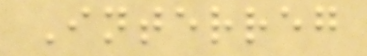Interreg
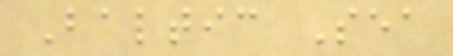Baltic Sea
